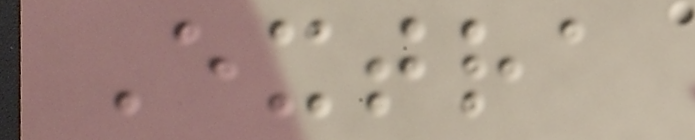Extra
